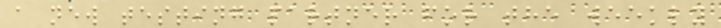a new testing partner for the weekly
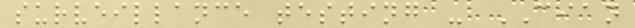surveillance testing - CIAN
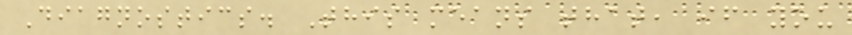Diagnostics. This means that, if you
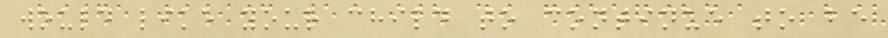would like your child to continue to be
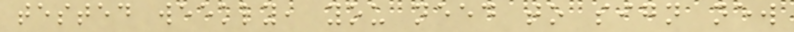tested weekly, you need to sign new
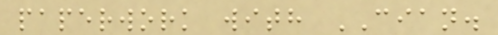paperwork with CIAN.
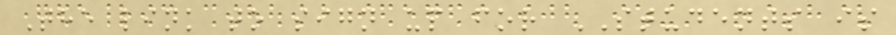The link to sign up for STUDENTS is
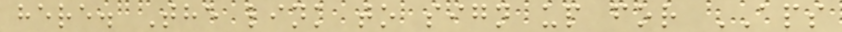here. The link to sign up for APS
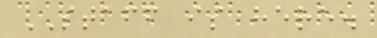STAFF is here.
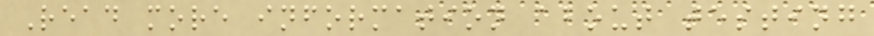Read more information about testing
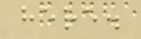here.
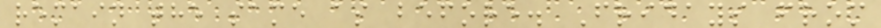remain the same as before. Fridays from
